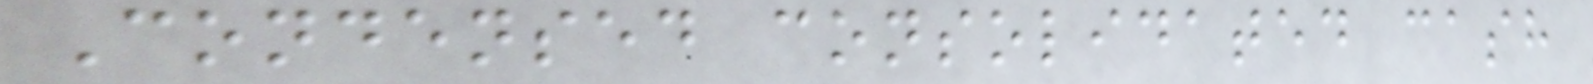Condensed consolidated cash
